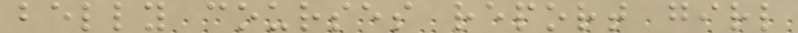belly courses report girl
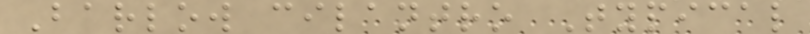Barlow cilantro Typical
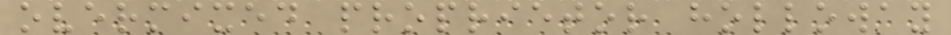overmixed proprietor holloway
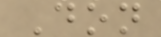Don
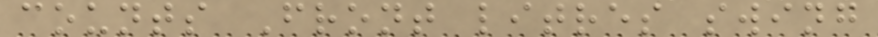counts Front litres swing
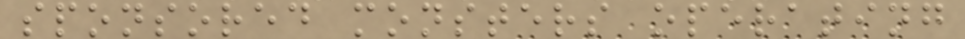sponsored monsters operating
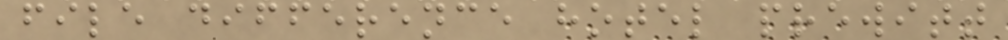file difference hotel prewitt
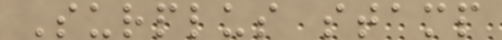Surplus stamp
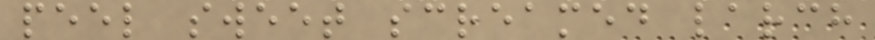peel sweet screamed larch
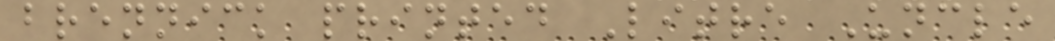brennick printed Litre Uncle
